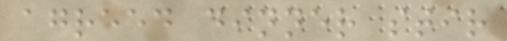agreed dinner stir
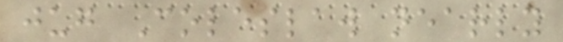jug Coleslaw nearly
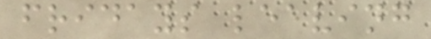fridays leaving
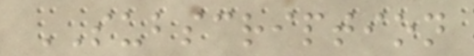SUBSCRIPTION
